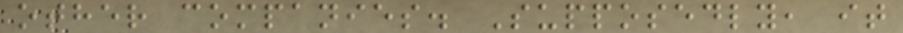other companies. Supposedly, it
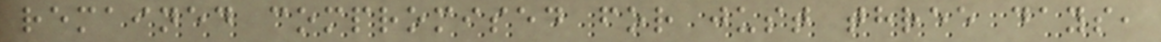remained compromised for just three days,
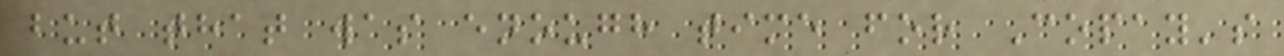but that was enough time for Copay's
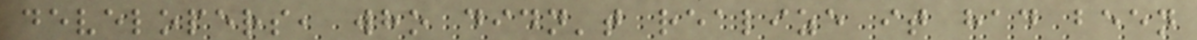developers, who didn't realize it had been
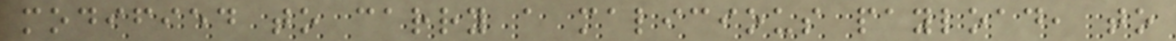modified to carry a malicious payload, to
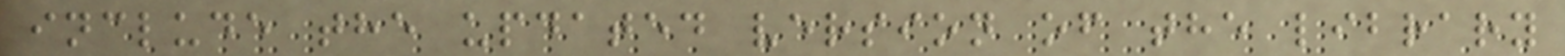include the updated version of the library
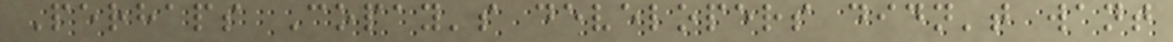Perhaps Copay's developers didn't want
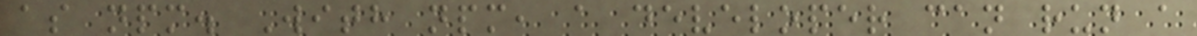as npm. With npm, a developer can run a
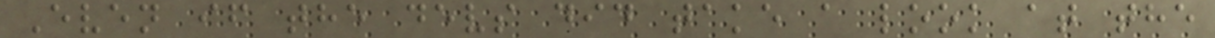Even if the devs did take a look at the
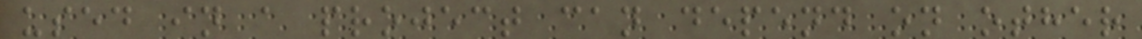used in a project can depend on other
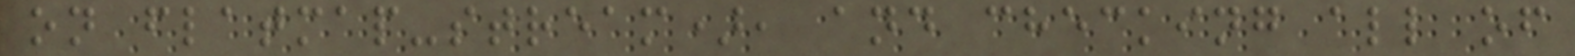on flatmap-stream), and checking all of
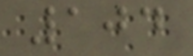104
